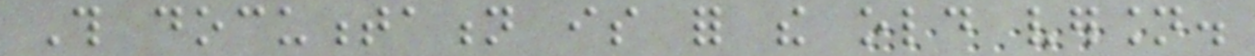This documentation is for the old version.
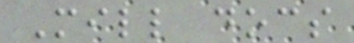Mill docs
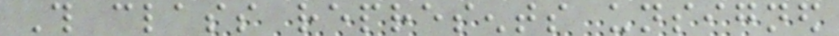This class represents unsigned
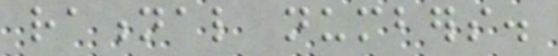rational numbers.
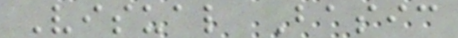Visual Basic
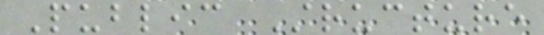Public Structure
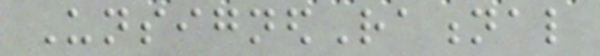UnsignedRational
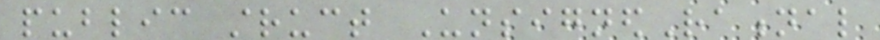public struct UnsignedRational
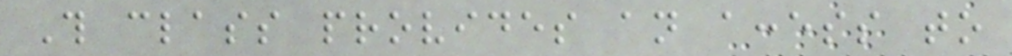This class provides an access to
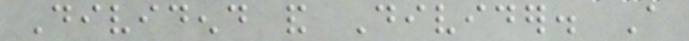Dividend and Divider. A
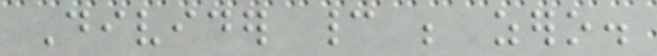Divider cannot be zero.
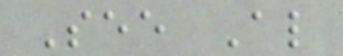See Also
